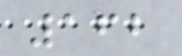162
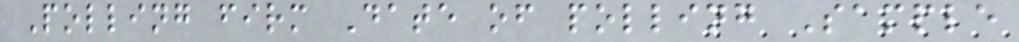Polling firm Date of polling Sample
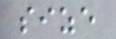size
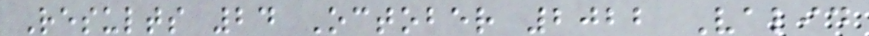Results 24 October 2022 Valid
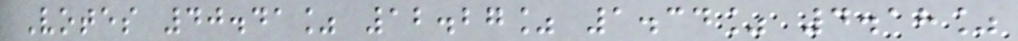Votes 40.41% 12.27% 1.34% 4.18%
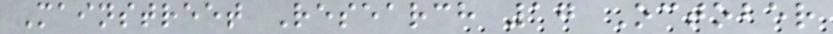Mainstreet Research 17 October
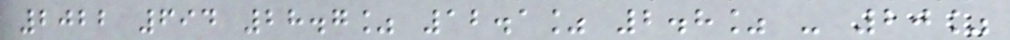2022 694 28.7% 12.1% 2.8% - 20%
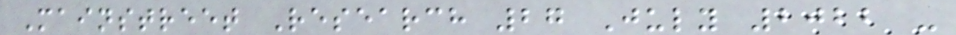Mainstreet Research 27 July 2022 -
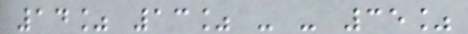14% 13% - - 35%
